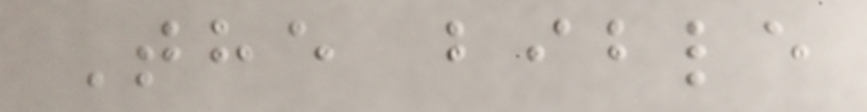The bible
